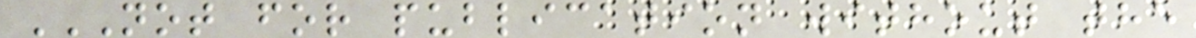NOT FOR PUBLICATION WITHOUT THE
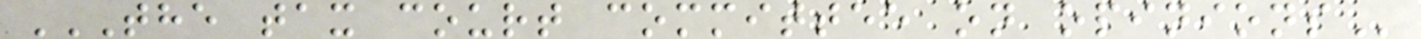THE TAX COURT COMMITTEE ON OPINIONS
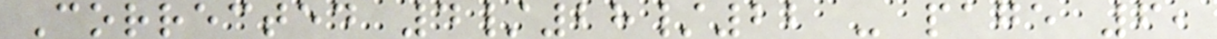Corrected 4/28/22 - page 6,
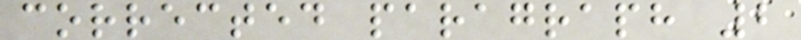corrected paragraph 2
